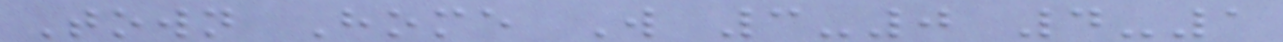Town Home W 3-0 4-1
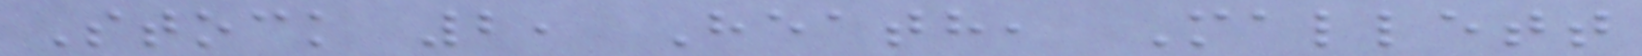Stock 2, Heath, Mallett
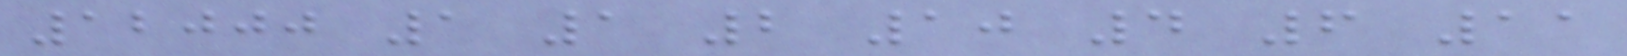12000 1 1 2 10 4 6 11
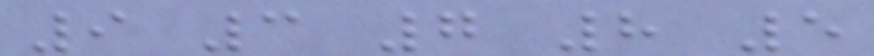9 3 7 8 5
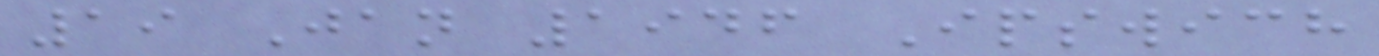19 Jan 1946 Ipswich
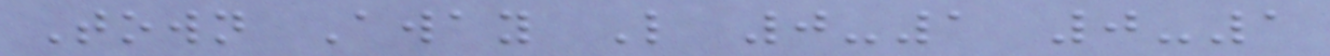Town Away L 0-1 0-1
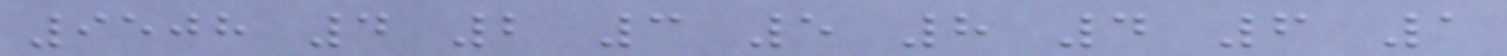9508 4 2 3 5 8 4 6 1
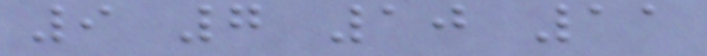9 7 10 11
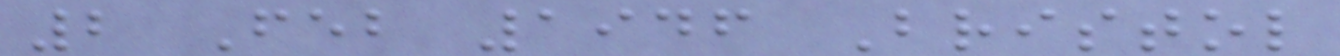2 Feb 1946 Bristol
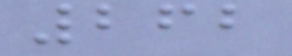262
